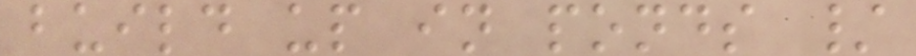build up in ponds /
